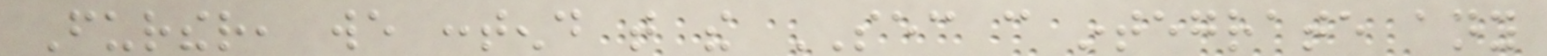Further, we contend that the SEC can integrate any
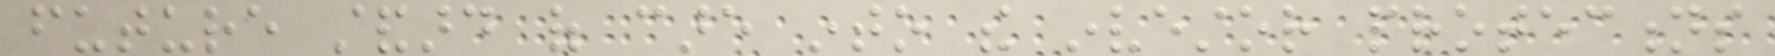future standard of care into the investor protections
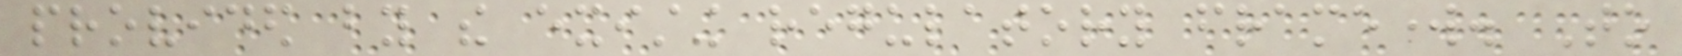provided by the existing regulatory framework. To
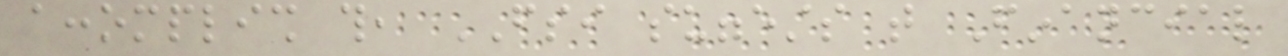accomplish this, FSI suggests that Financial
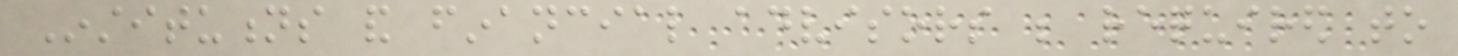Institutions and financial advisors be required to
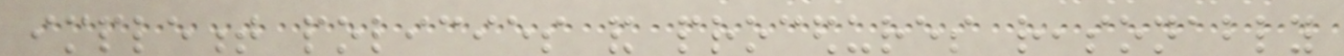implement policies and procedures reasonably
